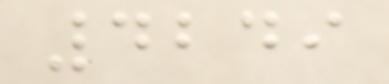4249
